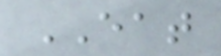EAT
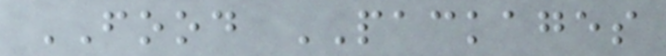FOOD PACKAGES
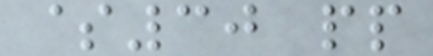$30 pp
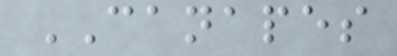CANAPES
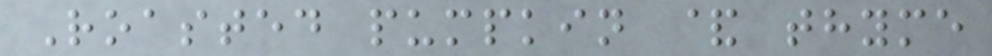Roasted pumpkin & thyme
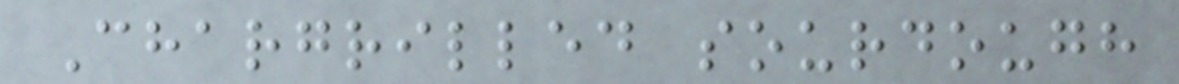Chargrilled sourdough
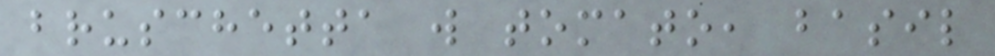bruschetta w tomato, basil
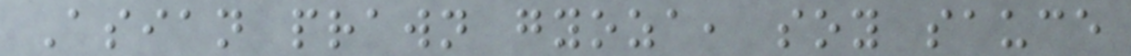Asian prawn gyoza, soy sauce
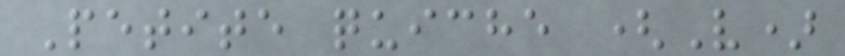Petite quiche (V)
